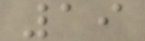19
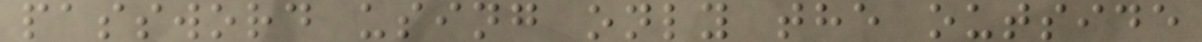password using only the outside
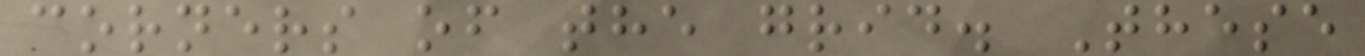corners of the grid. These
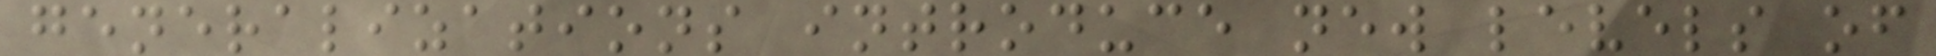generalizations introduce new levels of
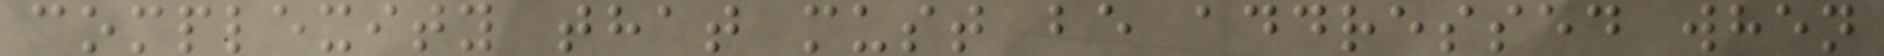complexity that must be addressed when
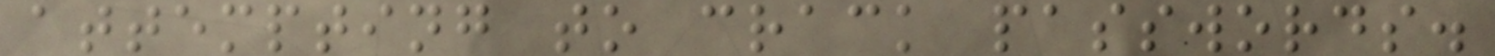attempting to crack passwords.
